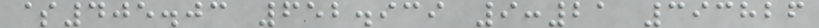$405.03 652.939 9:21 393826
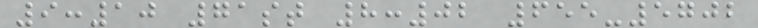9:10 71st 8:02 655-5702
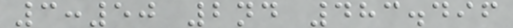3:50 2nd 483.496
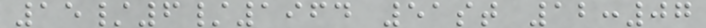15/6/1964 51st 12:07
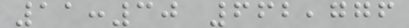11:30 662,776
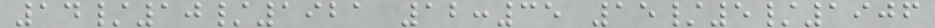14/10/1921 12:35 15/5/1906
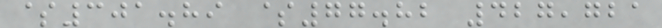$301.89 $77.82 427,721
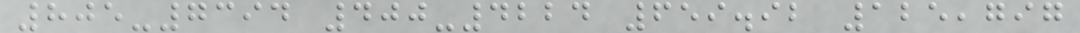805-7394 400-4224 659.92 125,797
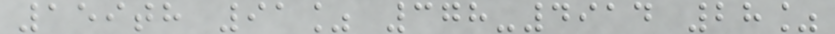159th 91% 378-4914 28%
